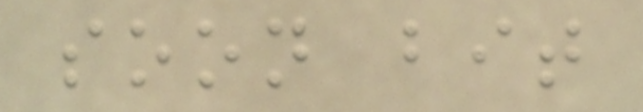soon bit
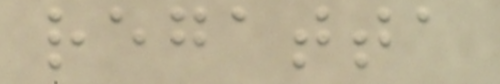regatta
